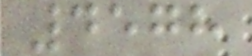4578
